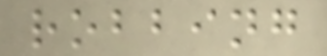robbing
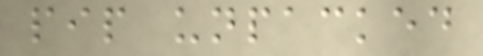pip unpacked
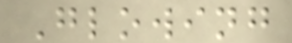Glowing
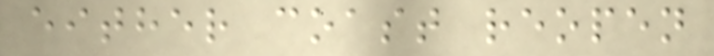either coast reopen
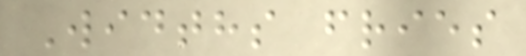Widths fries
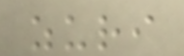zuri
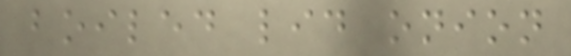boiled lid onion
